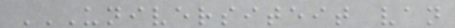UNIVERSITEIT VAN
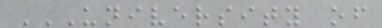UNIVERSITY OF
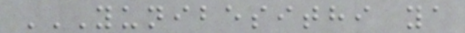YUNIBESITHI YA
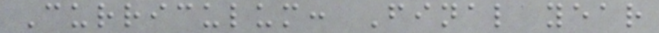Curriculum: Final year
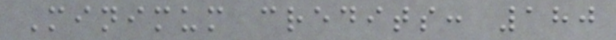Minimum credits: 180
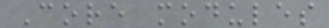Core modules
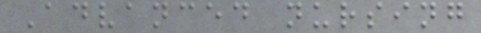Advanced nursing
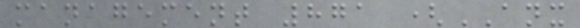management 871 (ANX
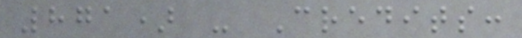871) - Credits:
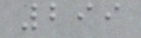299
